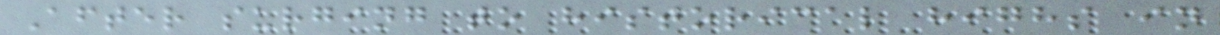After surging to historical highs in
